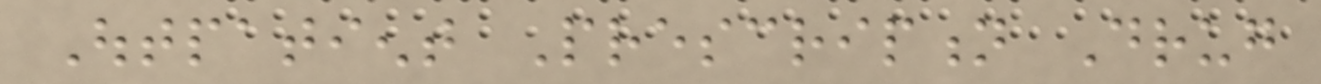Outpatient Prescription Drug
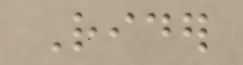Rider
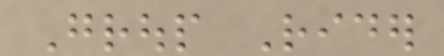Group Rider
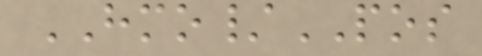HMO/POS
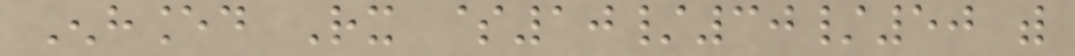Enhanced Rx $10/30/50 with
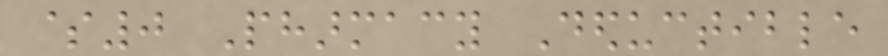$0 Pharmacy Deductible
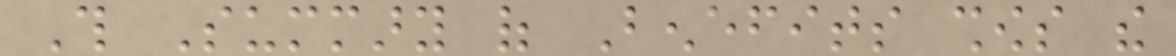This Summary of Benefits shows the
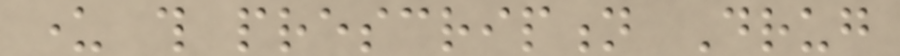under this prescription Drug
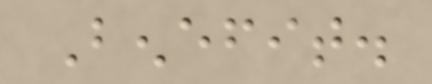Benefit.
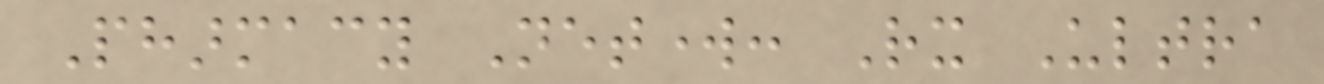Pharmacy Network: Rx Ultra
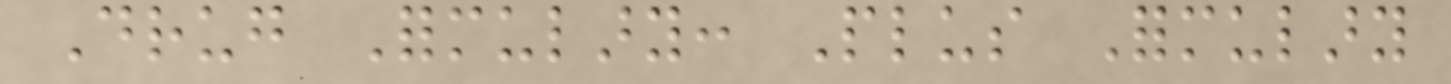Drug Formulary: Plus Formulary
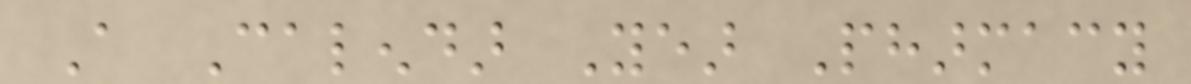A Calendar Year Pharmacy
